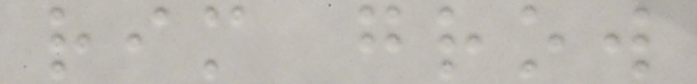rim grow
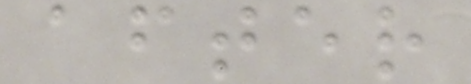after
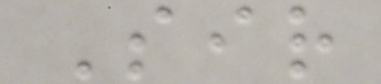Sir
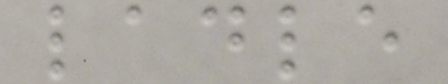ladle
